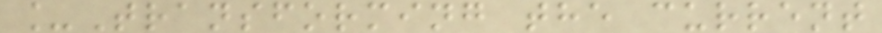_Transforming the current
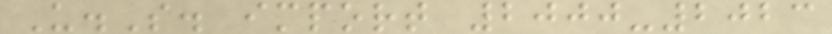U.S. import 2000-2023
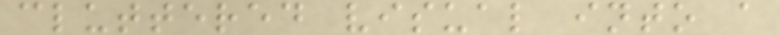cluttered visual into a
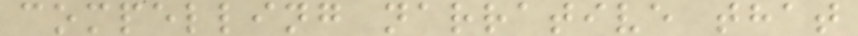compelling narrative that
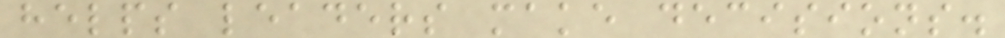helps leaders make decisions.
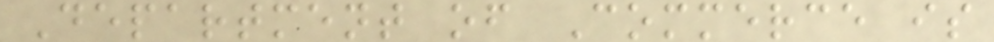Department of Commerce is
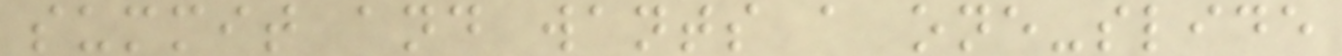summit and wants a one-slide
